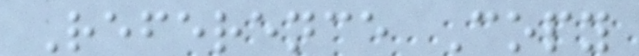Reference Copy
